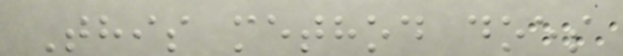This method does
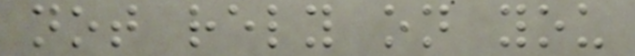not rely on you
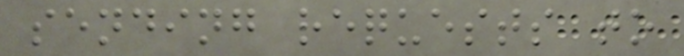sending requests to
